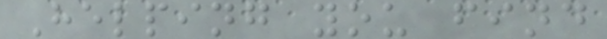Helping you find
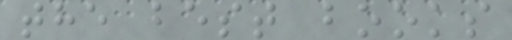the best books
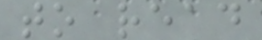to read
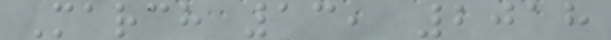March 13, 2018
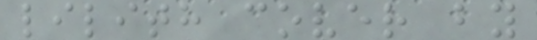lilith cover by
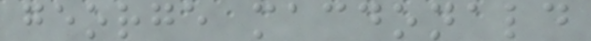george macdonald
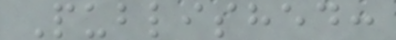Published:
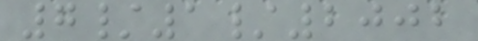7/1/2002
